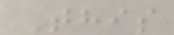This
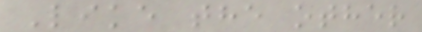Like the other
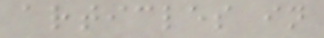articles in
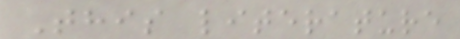This literature
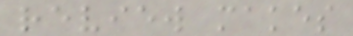review makes
